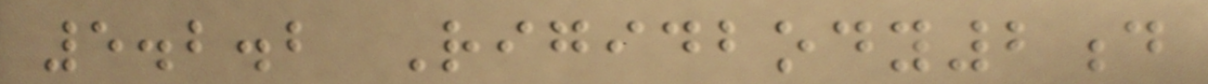5.2.2 Rigidbody2d
